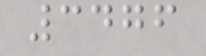3476
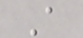A
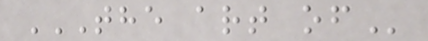THE ART OF
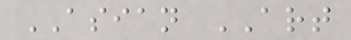ASIAN ART
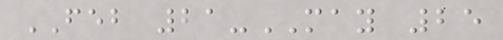FEB 21-MAY 25
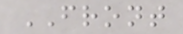FRONT
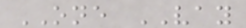ONE VAY
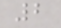2
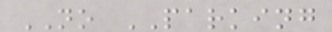NO PARKING
